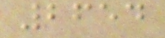2654
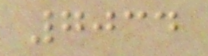7034
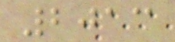2013
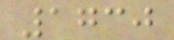1730
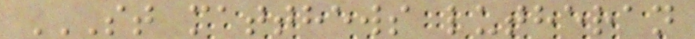ST MATTHEWS LUTHERAN
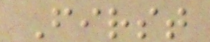First
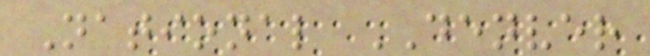National DENVER
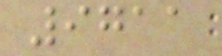9711
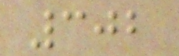302
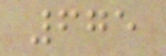675
